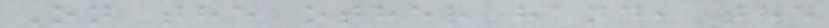On the other hand, the
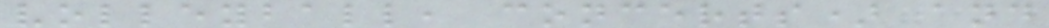volleyball, concerts) and
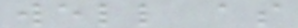well as
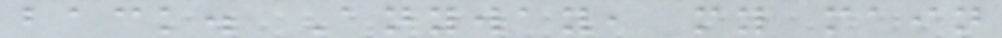back. Anyway, my main
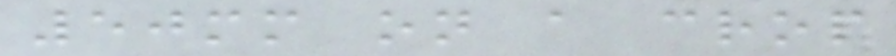50mm on a crop
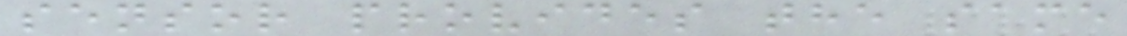sensor provides the same
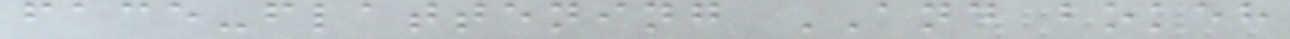face-flattening AND bokeh
